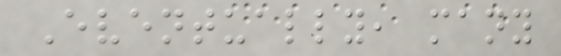Eventually, many
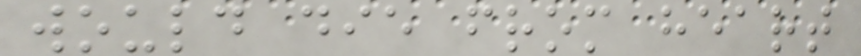would die from heart
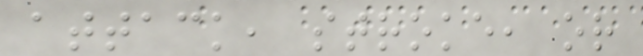attack, stroke, or
